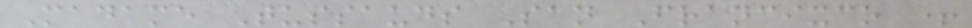Madame Tussauds San Francixco +
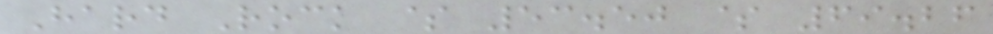Hard Rock $ 53.50 $ 69.26
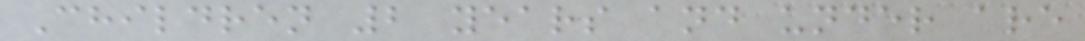Children 2 years and under are
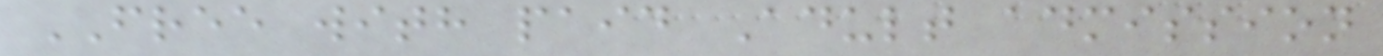FREE with paid Adult admission
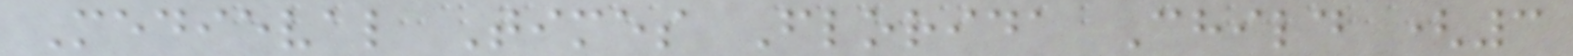Medieval Times Florida Child (3
